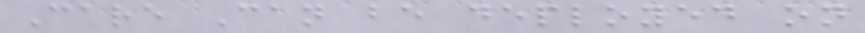Care Can be deployed on
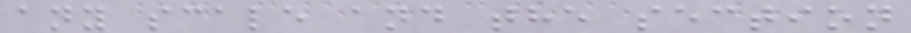any scale and the section
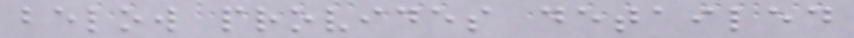below provides detailed
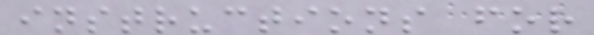instructions for
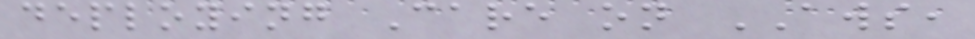deploying Care on AWS,
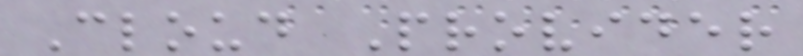Cloud Provider
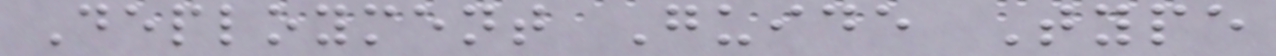Deployment Guide Type
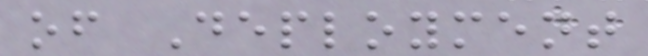of Deployment
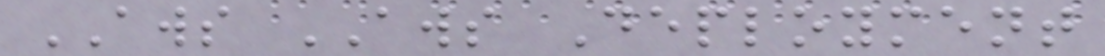AWS AWS Deployment
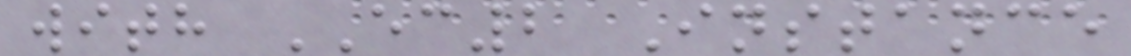with EC2 Instance
